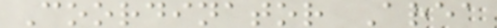Coordinator Area
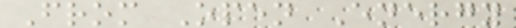From Open Energy
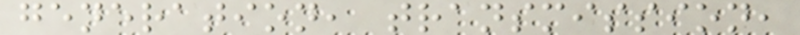generation, transmission,
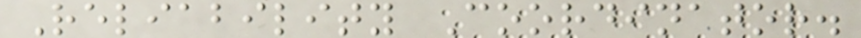Reliability Coordinator.
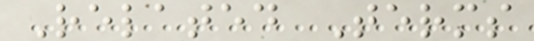Related Terms
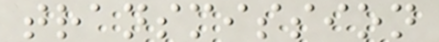transmission
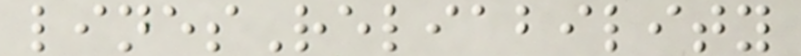linesReliability
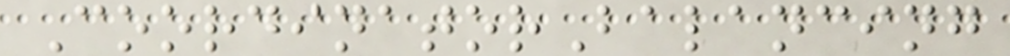CoordinatorBalancing
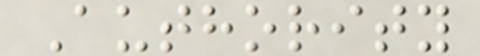Authority
